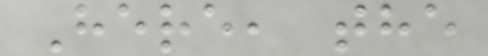Here, the
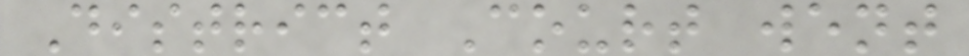District Court went
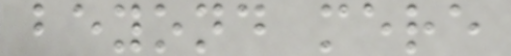beyond mere
